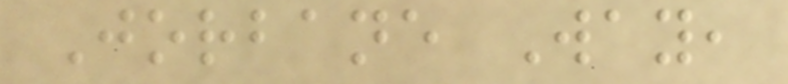Jorbane Way,
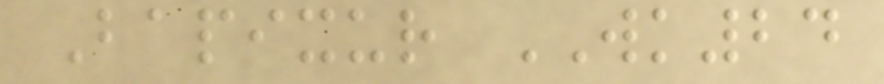Bapixur WK24
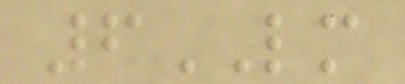6LM
